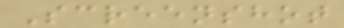Screenshot
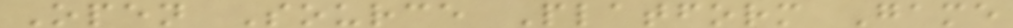Open Source Platform Game
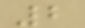2
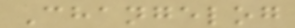Changelog
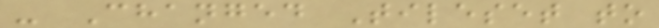- Changed Tileset to
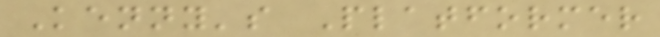Kenny's Platformer
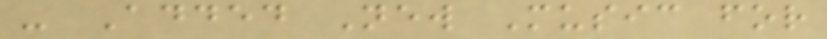- Added New Music for
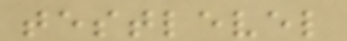testlevel
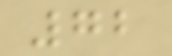72
